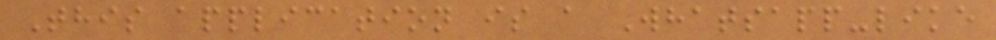This application is a Whatsapp-like
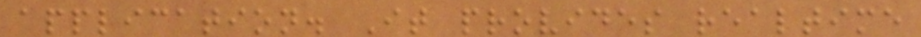application. It provides realtime
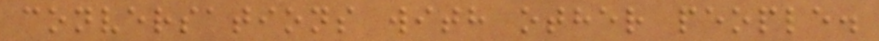conversations with other people.
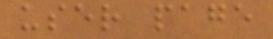user page
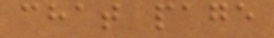chat page
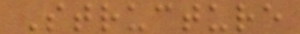Structure
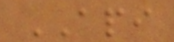API
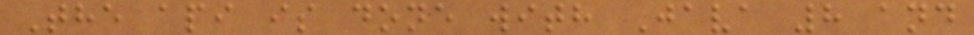The api is done with Java 8 and
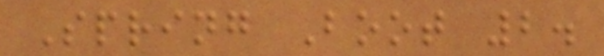Spring Boot 2.
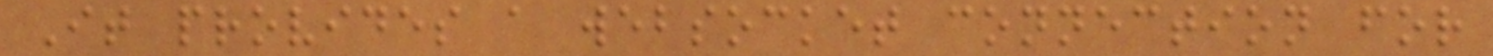It provides a websocket connection for
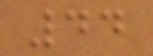44
